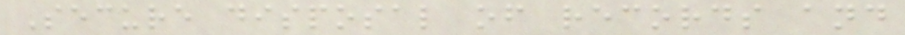Secure disposal of records and
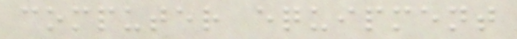computer equipment
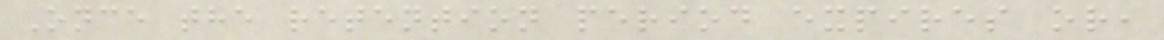Once the retention period expires or,
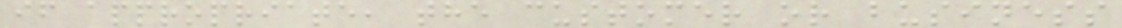if appropriate, the customer or business
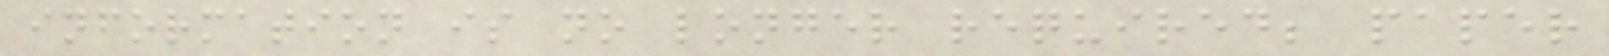information is no longer required; paper
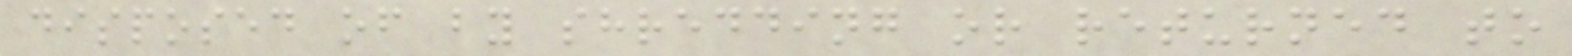disposed of by shredding or returned to
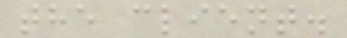the client.
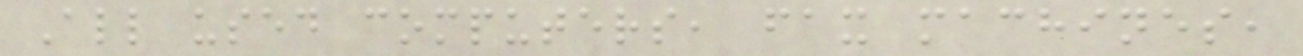All used computers, fax machines,
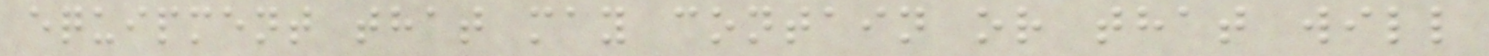equipment that may contain or that will
